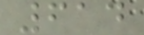614
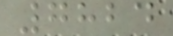7824
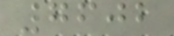7602
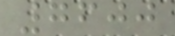7600
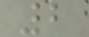2
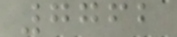7762
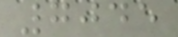7045
